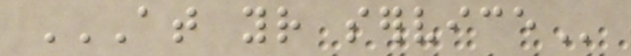AT YOUR SERVICE
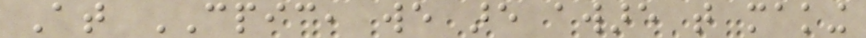At CPIC, we are aware that making
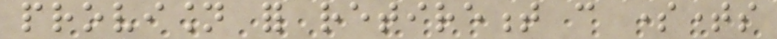provision for retirement can sometimes
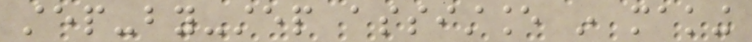step-by-step assistance in making
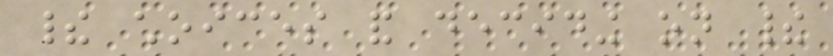their choices and deciding on their
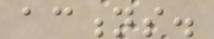actions.
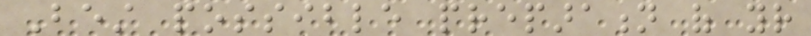Best possible preparation of your
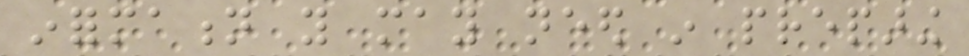information you may need in preparing
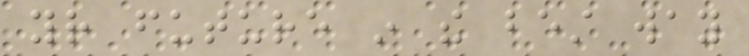your future in the best way
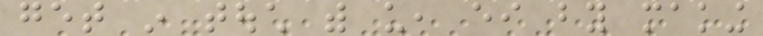get in touch with us, either by making
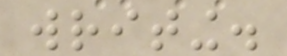writing.
